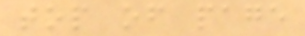top of page
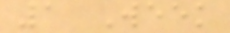1 Week
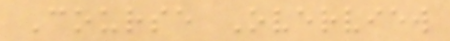Course Overview
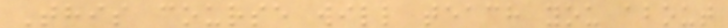This course will teach you about
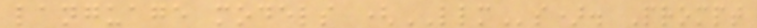language models (LLMs). Prompt
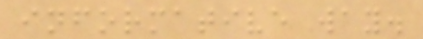informative way.
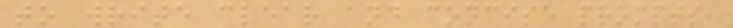to write clear and concise prompts,
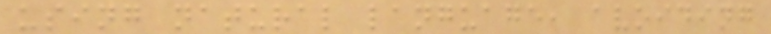using natural language, avoiding
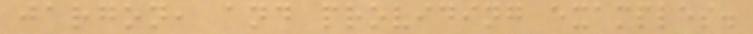jargon, and providing examples.
